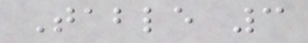Table 3
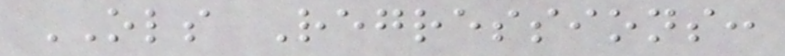OLS Regressions:
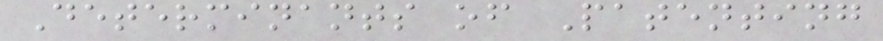Determinants of Patenting
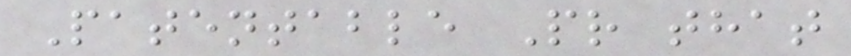Patentable Pr that
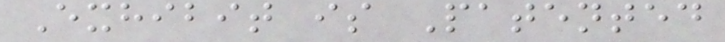Exhibit is Patented
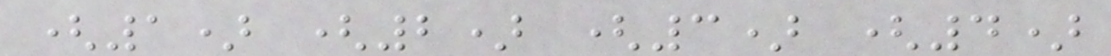(1) (2) (3) (4)
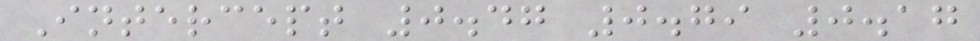Intercept 0.47 0.79 0.17
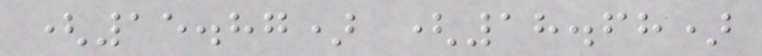(15.87) (18.68)
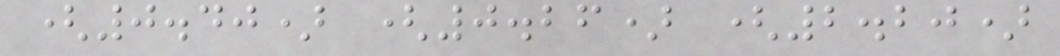(0.40) (0.26) (2.20)
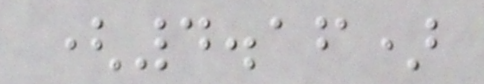(4.16)
